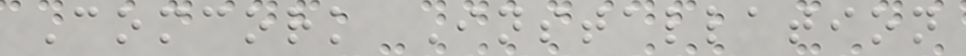Comcork Installation
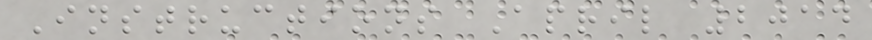Instructions April 2014
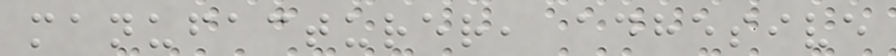manufacturer, adhesive
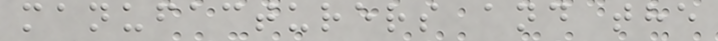manufacturers and the
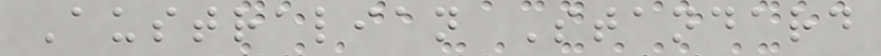Australian Standard
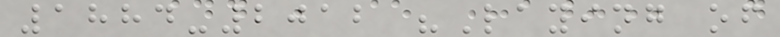1884-2012 "Laying of
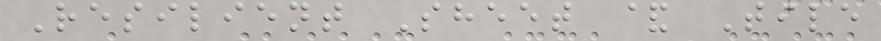Resilient Sheet & Tile
